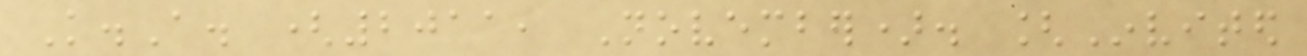K.A. (2011, November). [Invited
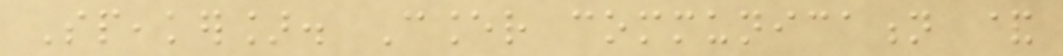Speaker]. Cancer communication &
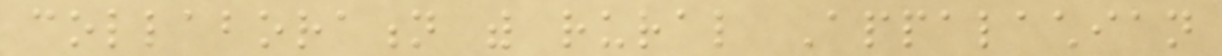collaboration with rural Appalachian
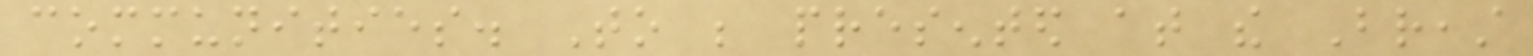communities. To be presented at the Breast
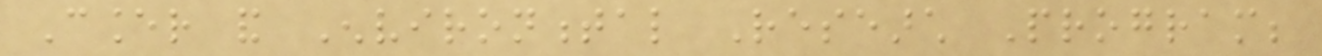Cancer and Environmental Research Program;
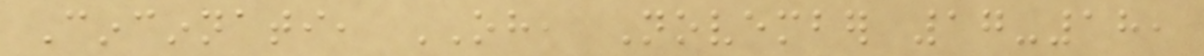Cincinnati, OH, November 17-18,
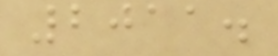2011.
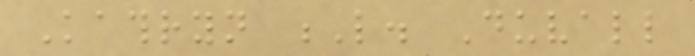Kathryn L. Duvall
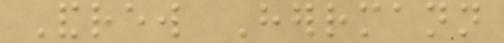Andrew Herrmann
